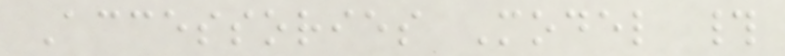Accessories Model #
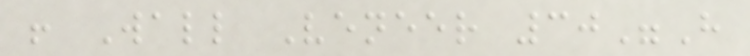! Wall Veneer 30"H
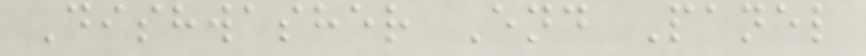Dishwasher End Panel
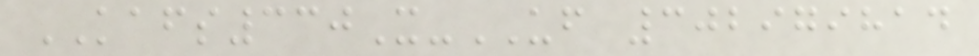KAFS330X-UF 302979814
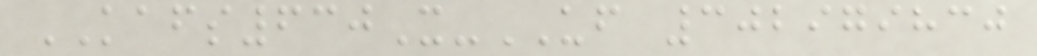KAFS630X-UF 302979830
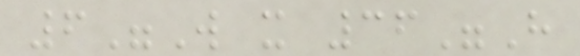6"W x 36"H
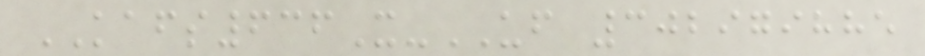KAFS636X-UF 302979885
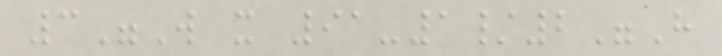3"W x 91-1/2"H
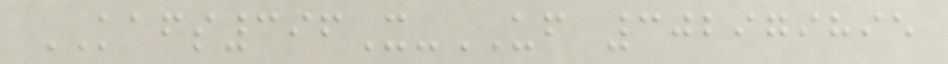KAFS396X-UF 302979895
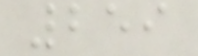259
